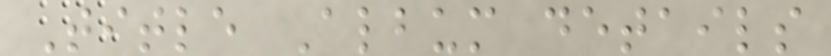Title Album details
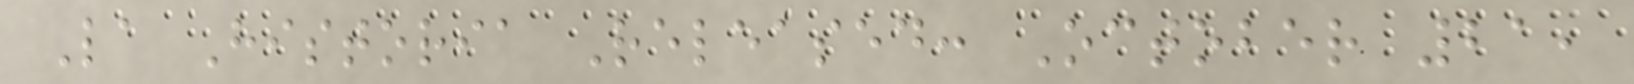La Historia Released: October 21,
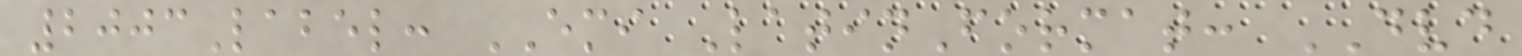2003Label: EMI LatinFormat: DVD
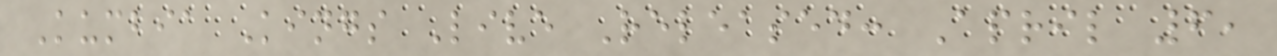Kumbia Kings Live Released: April 6,
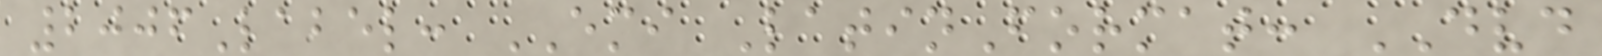2006Label: EMI LatinFormat: DVD
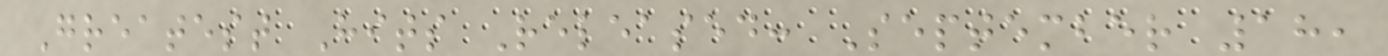Greatest Hits Released: September 18,
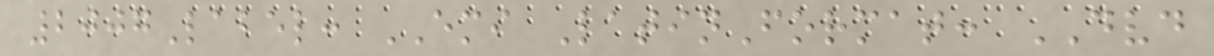2007Label: EMI LatinFormat: DVD
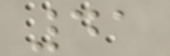41
